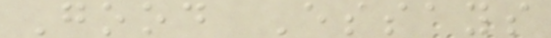Good Essays
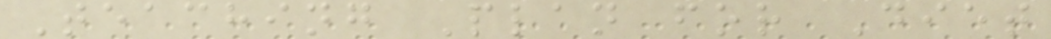Teaching Plan for Diet
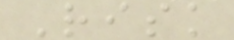Risk
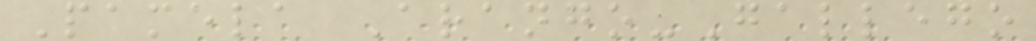Pamela Arango-Gallego
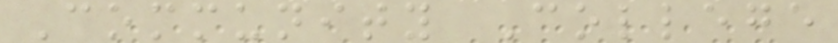Community College
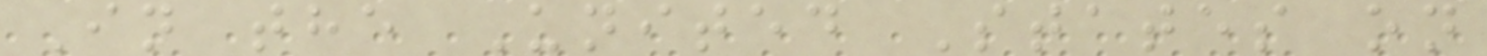In the United States on
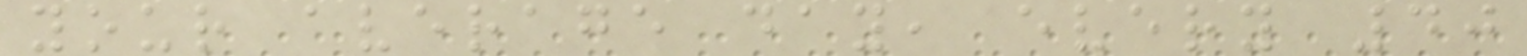your average day, every 40
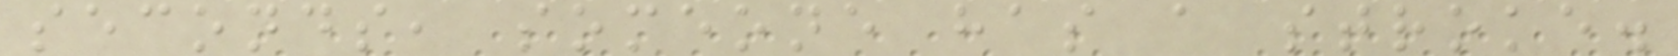seconds, someone has a stroke.
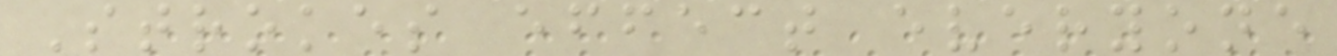Strokes effect everyone
